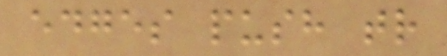edges push tr
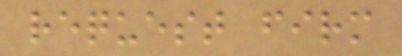request firm
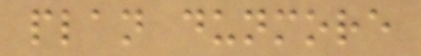plan dunmore
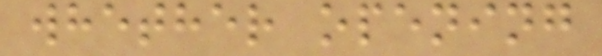whether opening
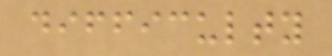difficulty
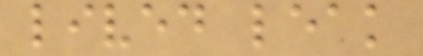lived leak
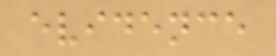evidence
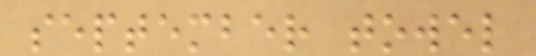september towel
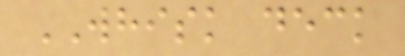WHISK deck
